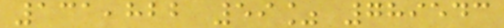131,822 59% 789543
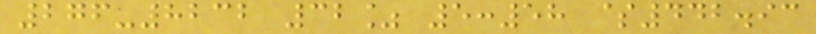276-8232 32% 5:58 $442.93
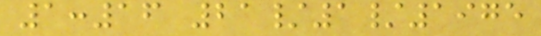1:16 21/1/1975
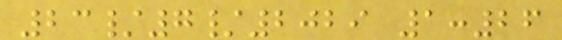23/7/2029 1:26
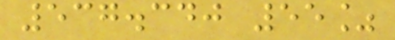537.340 55%
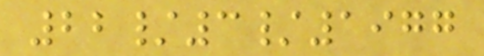22/3/1977
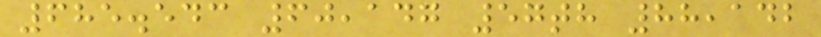685.543 60,147 57th 88,142
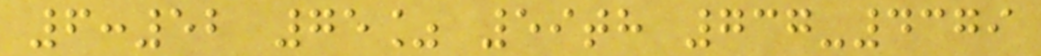6:52 75% 59th 737-4379
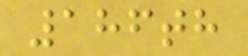186th
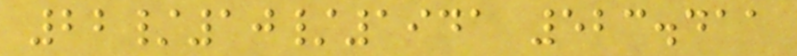22/10/1941 523.411
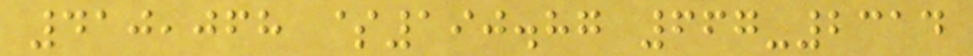410,068 $190.87 667-2314
